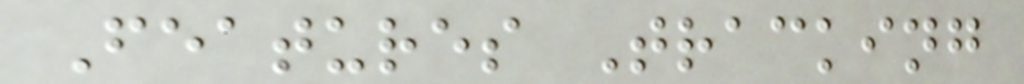Features Tracking
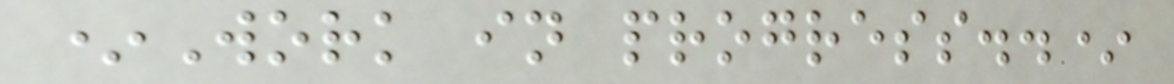*Work in progress..*
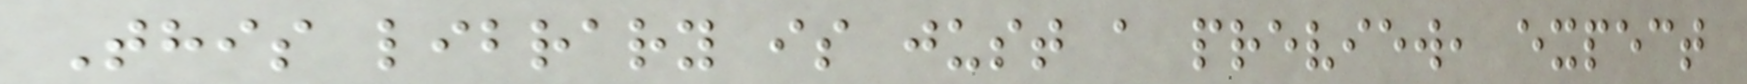This library is just a preview, expect
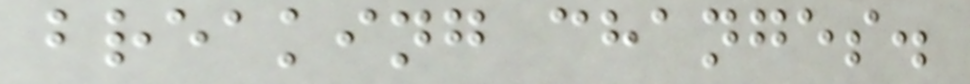breaking changes.
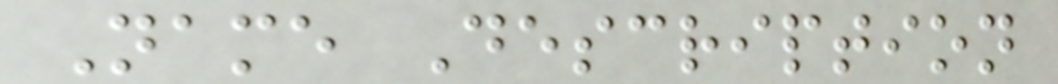Name Description
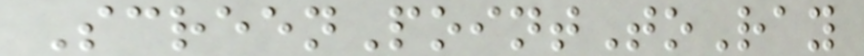ScreenPointToRay
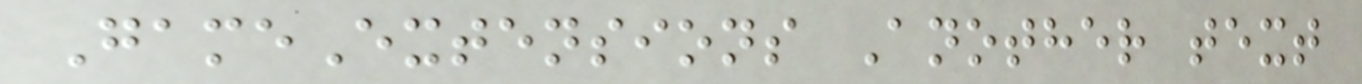GameExtensions Another text
